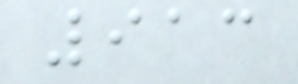913
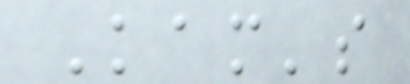Kam's
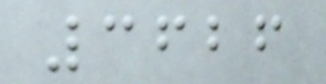3626
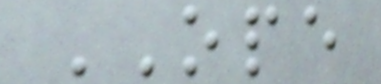OPE
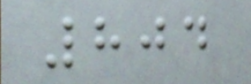804
